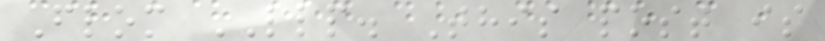Flom LLP. This post is
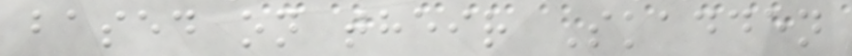based on their Skadden
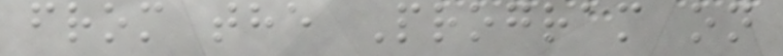from the Program on
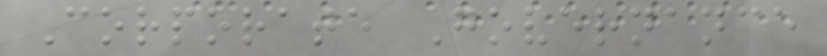Corporate Governance
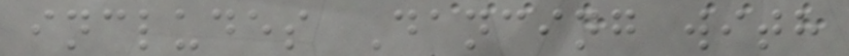includes Dancing with
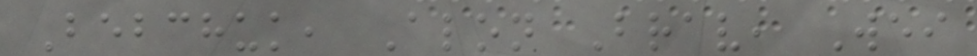Bebchuk, Alon Brav, Wei
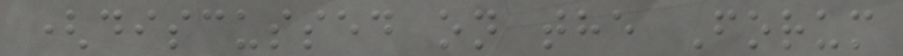(discussed on the Forum
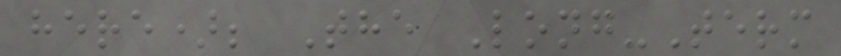here); The Long-Term
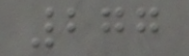277
